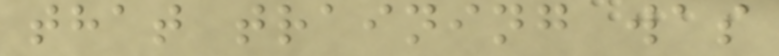that training was
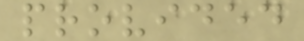provided
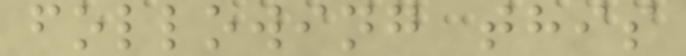following this
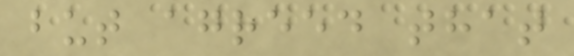but agreed that
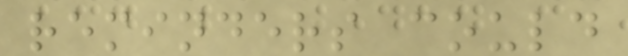reminders could
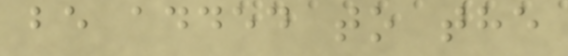be added to the
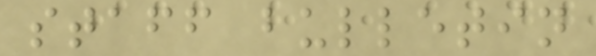staff bulletin
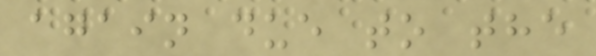again due to the
